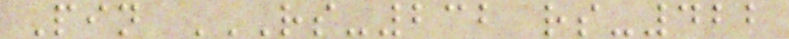Pin RS-232 RS-422
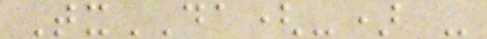TxDA(-) -
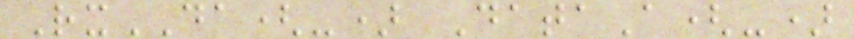RxDA(-) DataA(-)
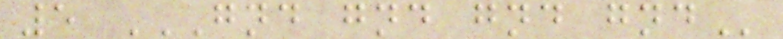5 GND GND GND GND
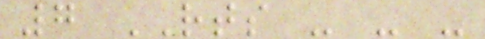7 RTS - - -
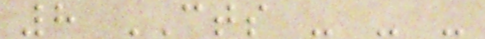8 CTS - - -
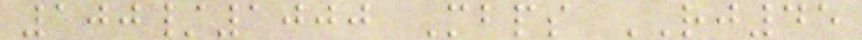100/1000 Mbps RJ45
